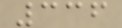336
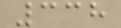338
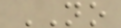NO
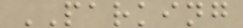PARKING
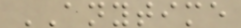ANYTIME
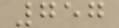757
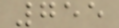755
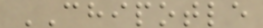CHIPOTLE
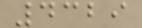4329
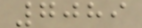7089
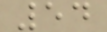54
